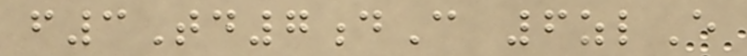f3Td7dC 6zlE
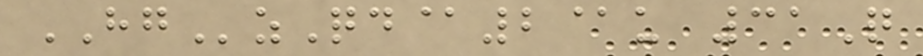HGzQd@2@u 31Q
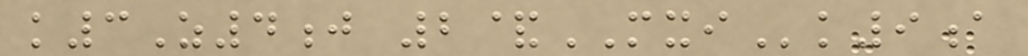k3Z4j 2&MXIk9a
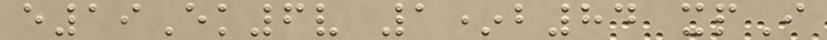e19Ek6v 1*b84 xpI
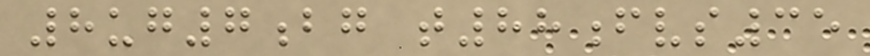8ug7bg t88fvs35
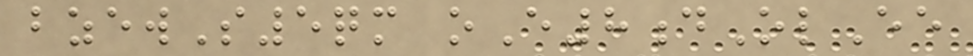bzewS5qm oE8dOlEe
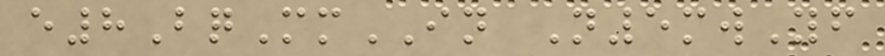e8BqMmIN N5mwYf
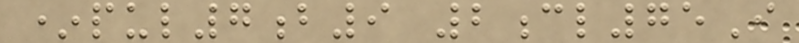*pul7b9 2cl75I
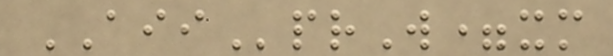AIIprW=xm
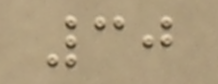30
